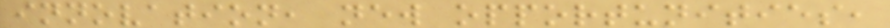innovation, new opportunities,
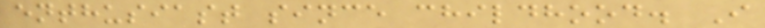enthusiast since childhood. I
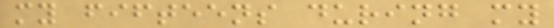my fifteens during my
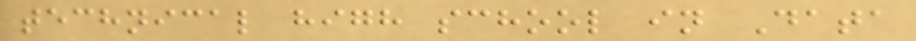technical high school in Data
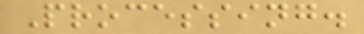Processing.
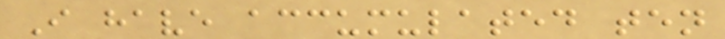I have accumulated ten
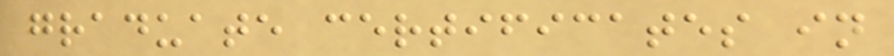graduate certificates in
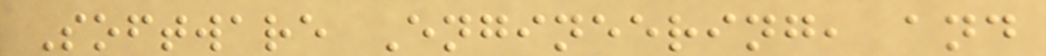Software Engineering, and
